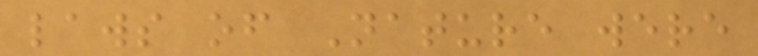laws of Nature were
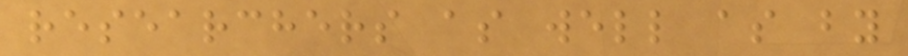researchers as well as by
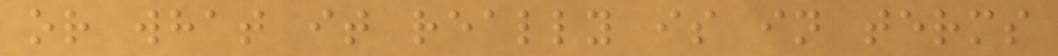or what it really is in terms
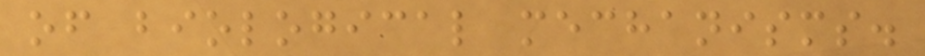of biological mechanisms.
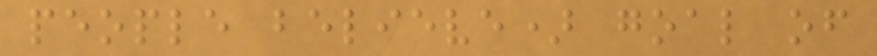people believe) goal of
